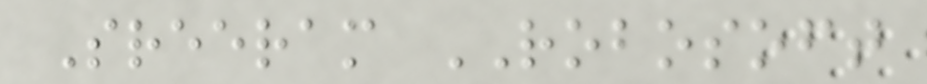Sreeram ROBOSOFT
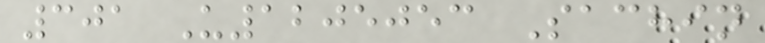301 U1205053 Sachin
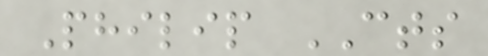Philip CTS
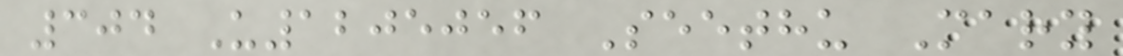304 U1205056 Seethu Mary
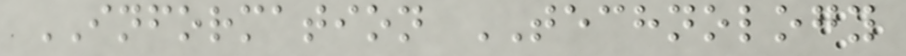INFORMATION TECHNOLOGY
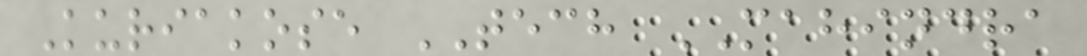Kuriakose TECH MAHINDRA
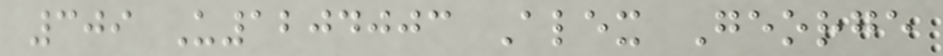309 U1204003 Alex George
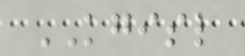KGISL
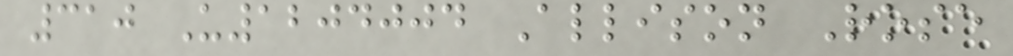310 U1204004 Allison Rose
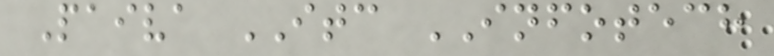Paiva ITC INFOTECH
